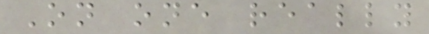On one really
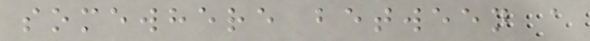somewhere between a
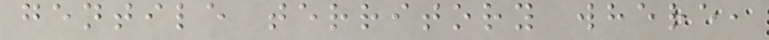gentile territory where,
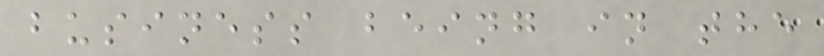business being in the
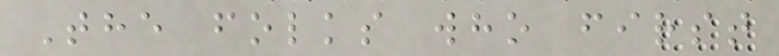The folks who first
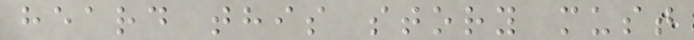heard this story must
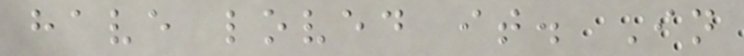have loved it. In
